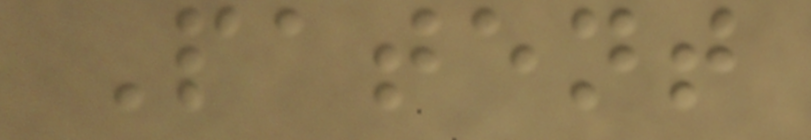Patent
